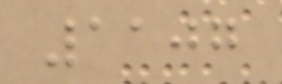1107
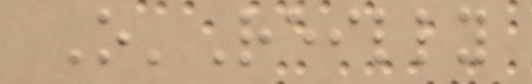O'Reilly
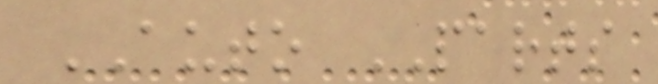AUTO PARTS
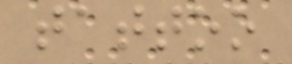tattoo
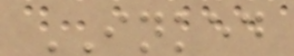INKED
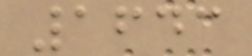1643
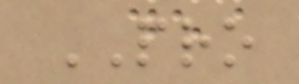PRO
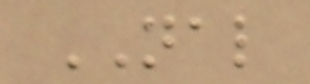NAL
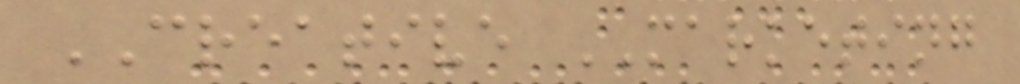CREATIVE MARKETING
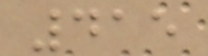415
